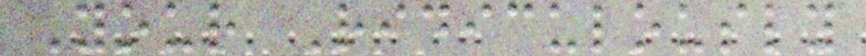Your Ridiculously
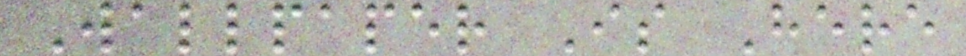Wallpaper Is Here
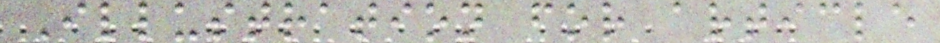Illustration for article
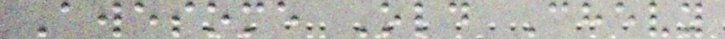Awesome Old Chevy
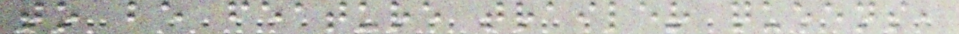to be feature trailer queens,
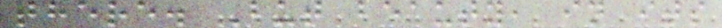there. But beauty, in its
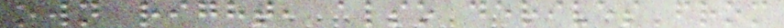own right, also derives from
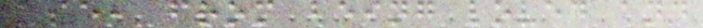use, from being loved and
